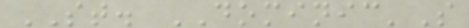ST. DOMINIC'S
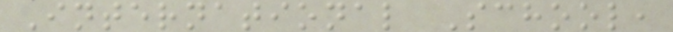International School,
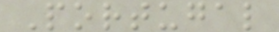Portugal
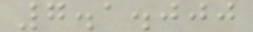7.1.000
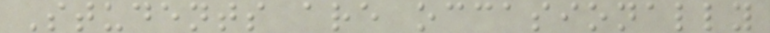Students are occasionally
